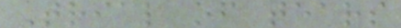Trial of tears
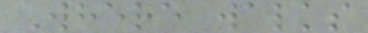Where walks
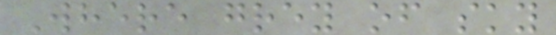Where grey of sky
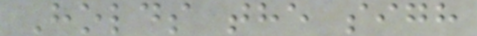Holds the sigh
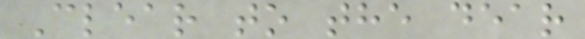Clear to the dear
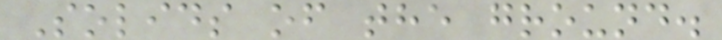Solids of the ground.
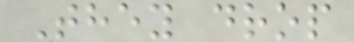They drop
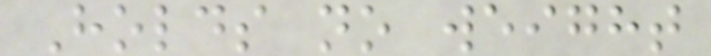Holds no weight
